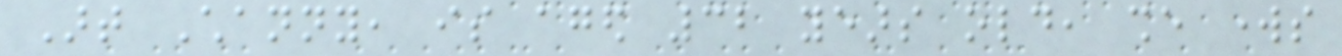Art Channy, is aged 32 years old, she works
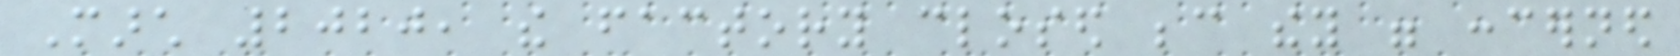March 2020, the factory closed because they were concerned
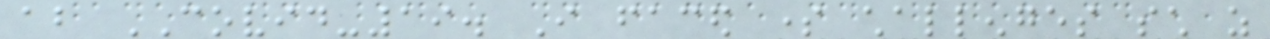about COVID-19. I faced some challenges such as
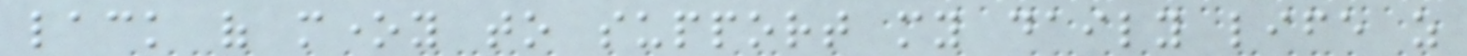lack of money to support my daily life as
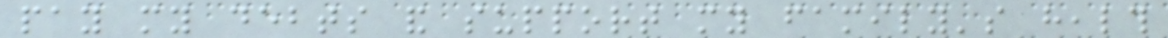pay my debts and support my family's health
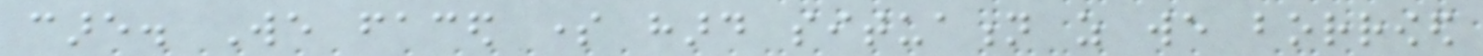care. We faced some hard situation as we borrowed
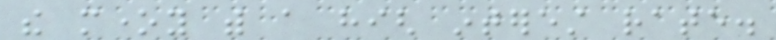the money with a high interest rate.
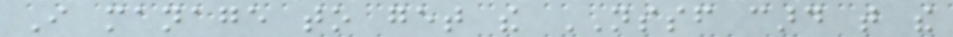I manage to get the NSSF card that the
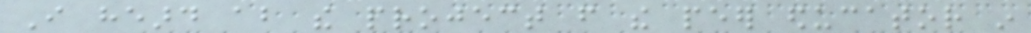I heard about the project from the peer educator in
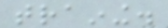training.
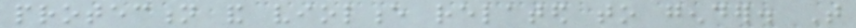protection and violence related to gender. That
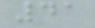41
